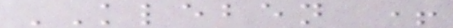KLEBEN +
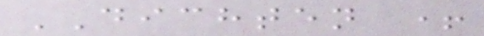DICHTEN +
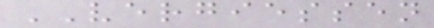VERGIESSEN
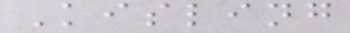Kisling
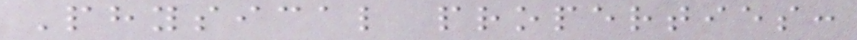Physical properties:
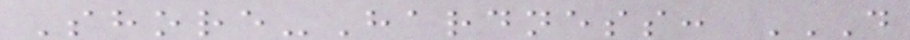Shore-Hardness: D
